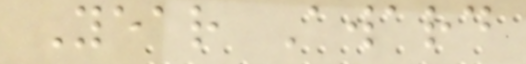Year Award
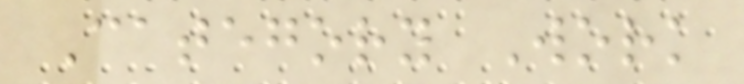Category Work
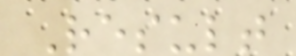Result
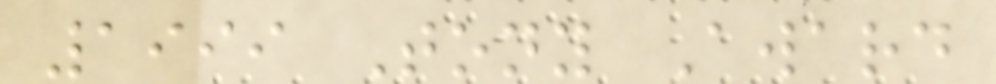1999 Tony Award
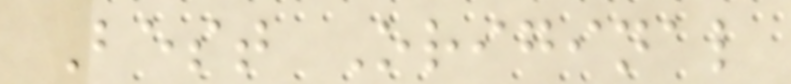Best Original
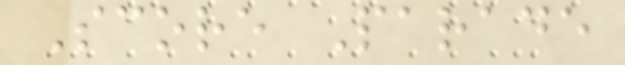Score Parade
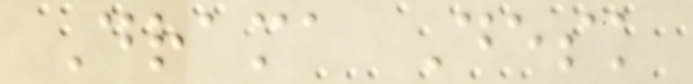Drama Desk
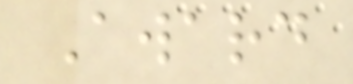Award
